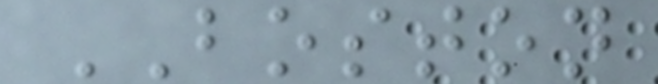BOSTON
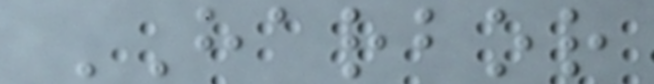HARBOR
